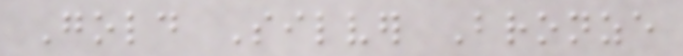Gold Silver Bronze
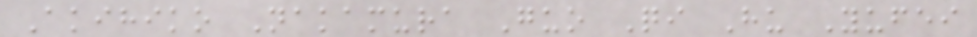Akihiko Nakamura Guo Qi Hu Yufei
